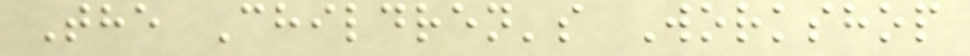The Children's Workshop
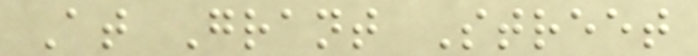At Grant Street
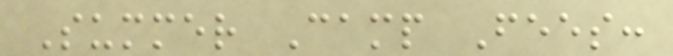Summer Camp Fees:
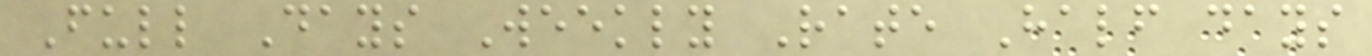Full Days Weekly Rate Half days
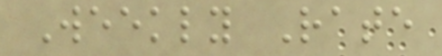Weekly Rate
